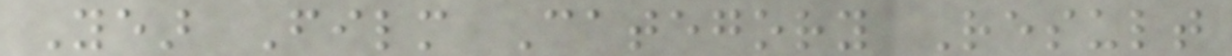Year Film Category Result
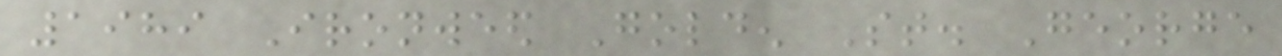1989 Ironweed Golden St. George
